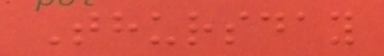Thursday
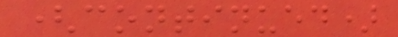(continued)
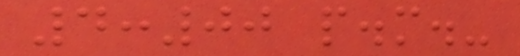4:00 p.m.-
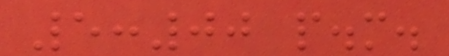5:00 p.m.
